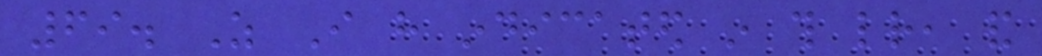69. As I have indicated in this letter, and
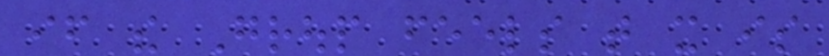if the Group feels that it is
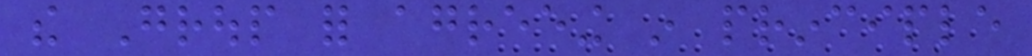the Group for agreeing in principle
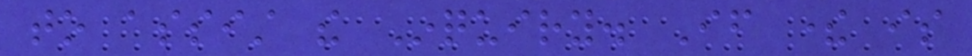to assist the Inquiry. If there is
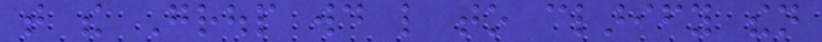that the Group would like to clarify then
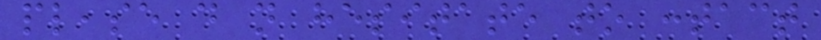please do not hesitate to contact
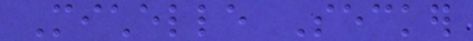Michelle Secker
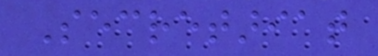Secretariat
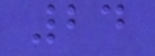24
